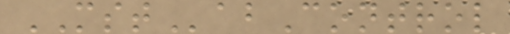MSTabControl
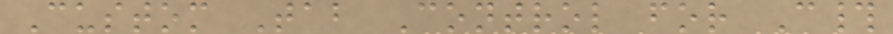Custom Tab Control for C#
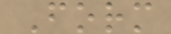Form
